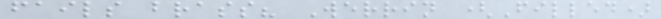fails brass? Werrin (Filled)
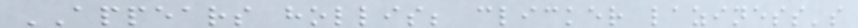APPEARS hollis; clicker laziness's
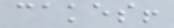cakes!
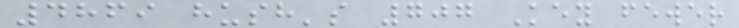4869 hush's 707 Key fewer
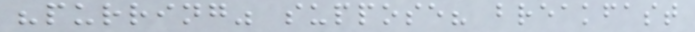"purring" suppose? breakfast
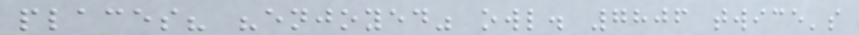places? "enjoyed" owl. 7806 twice's
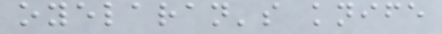oyelaran's knife
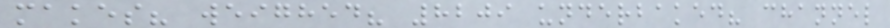makes? weighed? 8209 underbaked? channel
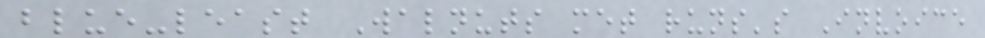blue-least Walnuts met runs's Invoice
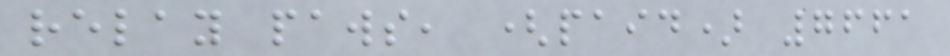relay paws, (paid) 7661
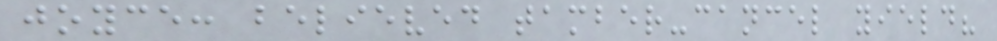joyce: believed tamber-cancel yield?
